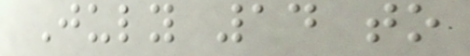July 14 to
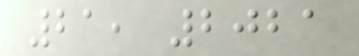21, 2021
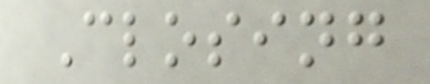Closing
